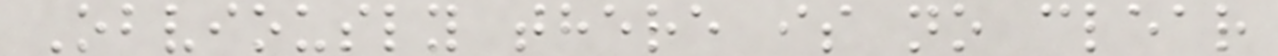Obviously there is no clear
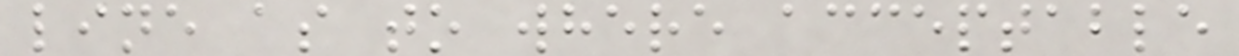line as to where acceptable
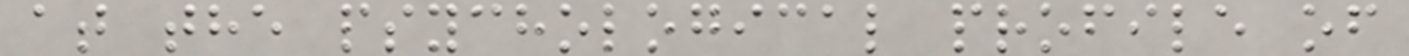at the psychological profile of
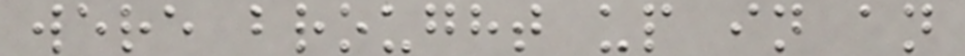were brought up in an
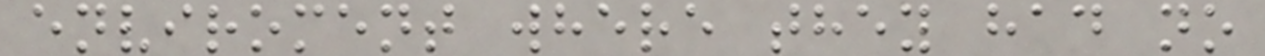enviroment where they had no
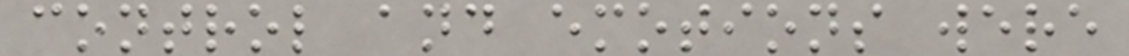control and emotions were
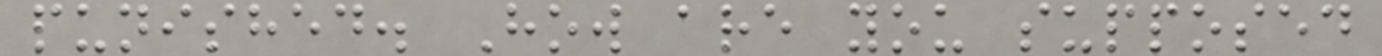punished. How are you supposed
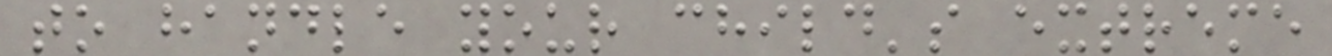to handle your child's extreme
